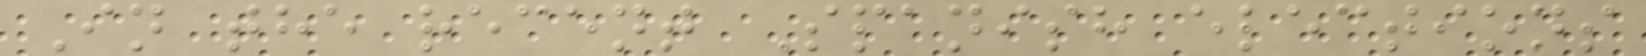In the recent Spanish elections
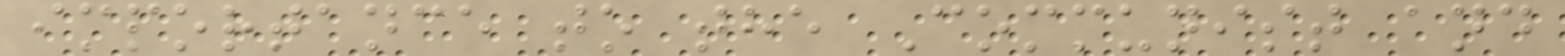importance to the Communist and
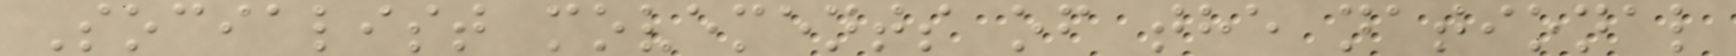Socialist movements of the national
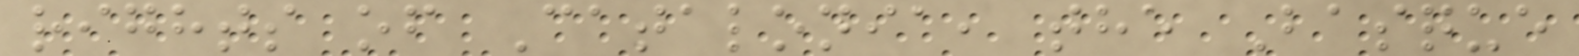rights of Catalonia, the Basque
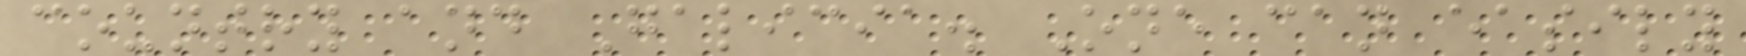country and Galicia. One can easily
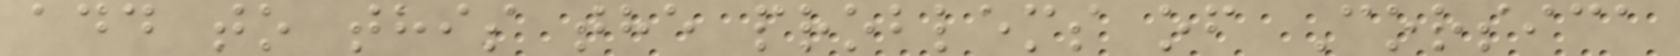add to this the problems of Corsica
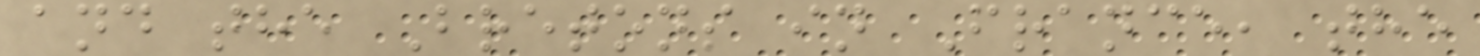and the Bretons in France, the
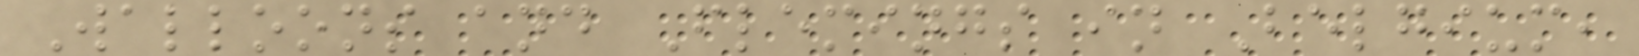Walloons and Flemings in Belgium,
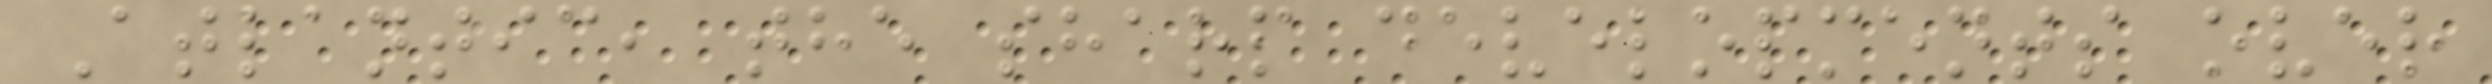Atlantic, the sharp developments over
